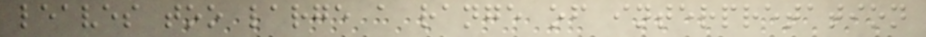leaves too large a range of interpretation
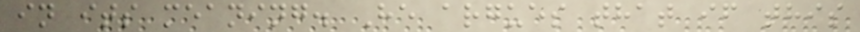in its meaning. He argues that if this
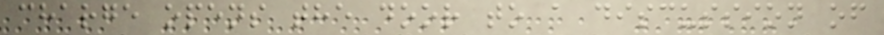charge opens the door to a discussion of
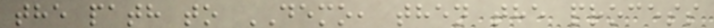the path to DEMO, then the process
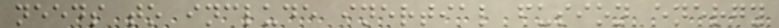needs to include inertial fusion energy
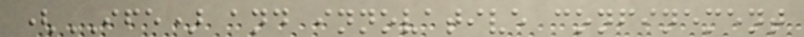(IFE) and innovative confinement
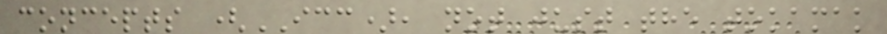concepts (ICC), not just the tokamak
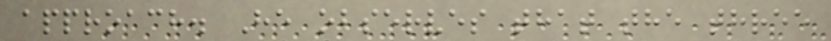approach. He observes that the three
